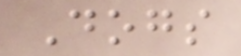Dogs
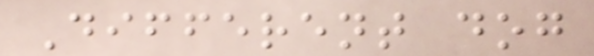Different dog
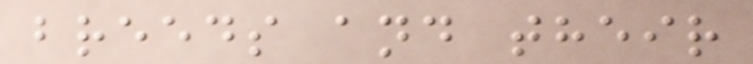breeds and their
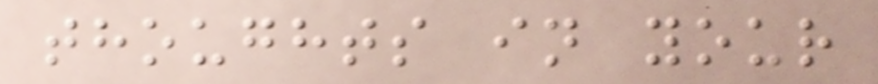thoughts in your
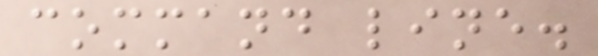command line.
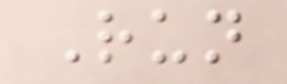Run
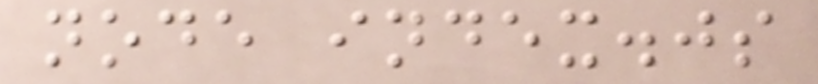node index.js
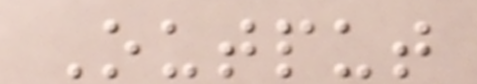Output
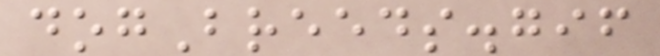dogBreeds.gif
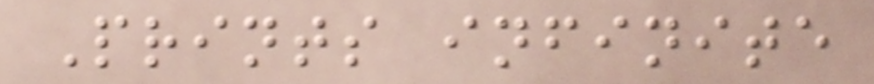Prints infinite
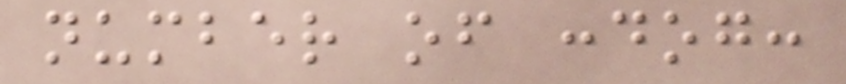number of :dog:
